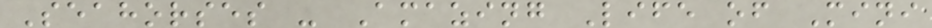Seahorses - Amazing Life of Mini
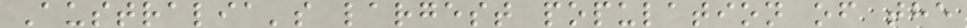Australia's largest population of the
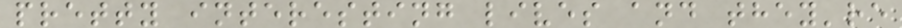pretty interesting lives and they're
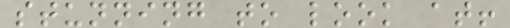stunning to look at!
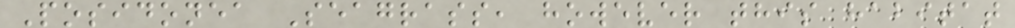Posidonea Seagrass, however this habitat
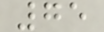75
